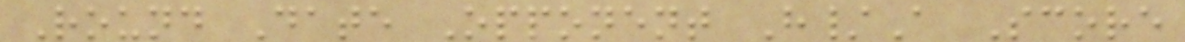Round Date Opponent H/A Score
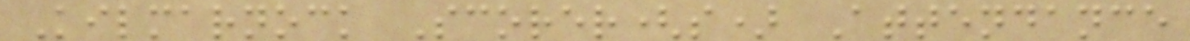Kilmarnock Scorer(s) Attendance
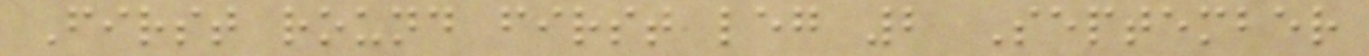First round first leg 2 September
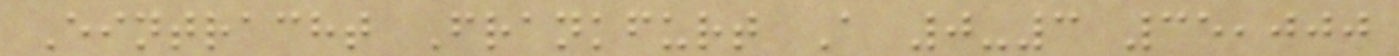Eintracht Frankfurt A 0-3 35,000
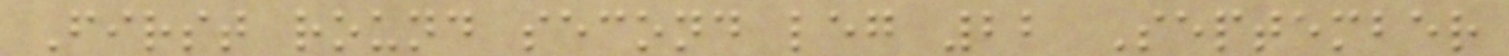First round second leg 22 September
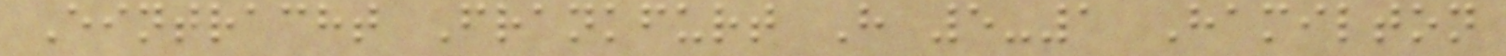Eintracht Frankfurt H 5-1 Hamilton
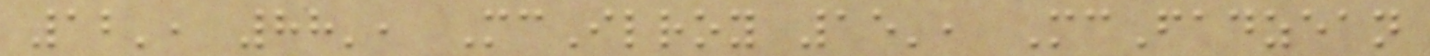12', 88', McIlroy 15', McFadzean
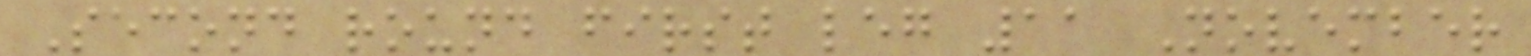Second round first leg 11 November
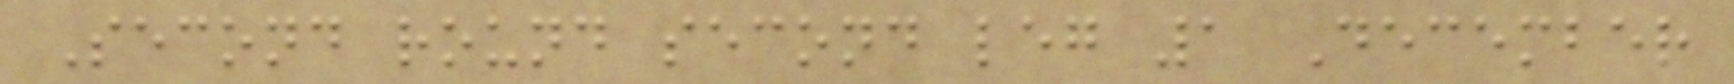Second round second leg 1 December
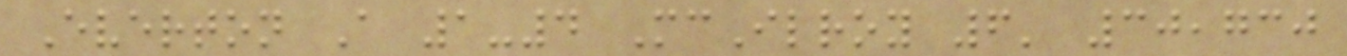Everton A 1-4 McIlroy 6' 30,730
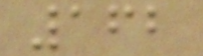162
